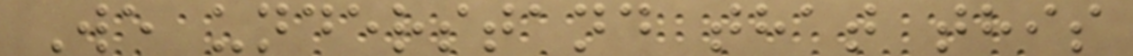We understand that this
